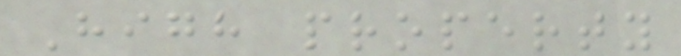High property
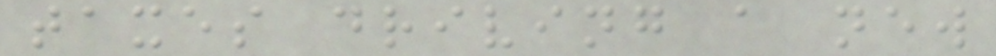taxes driving a new
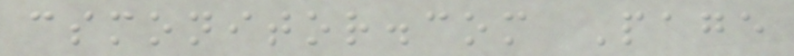csmonitor.com Page
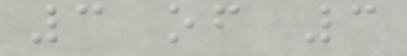3 of 3
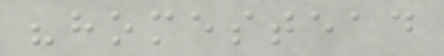"homestead
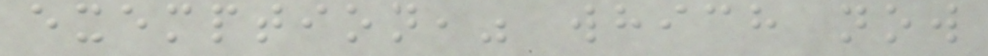exemption," which now
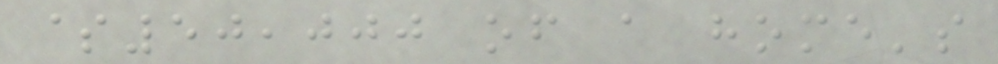$50,000 of a home's
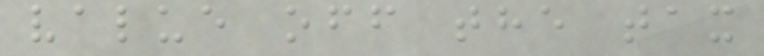value off the tax
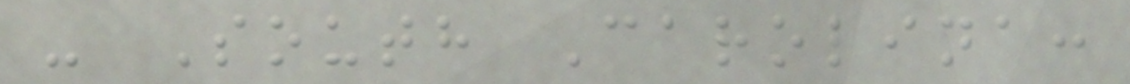- South Carolina:
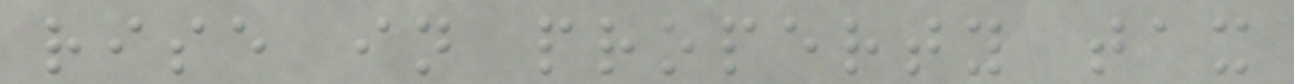rise in property tax
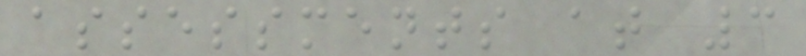assessments at 3
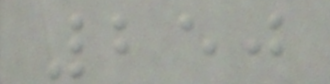250
